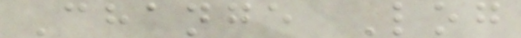Change Log
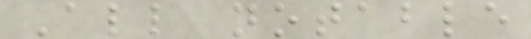All notable
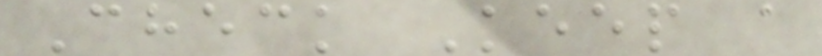Check Keep a
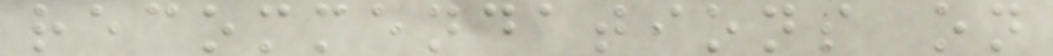recommendations on
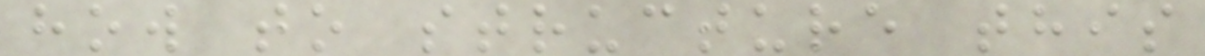how to structure this
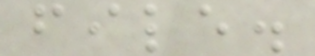file.
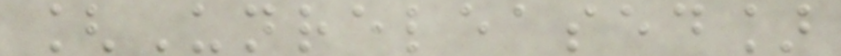[Unreleased]
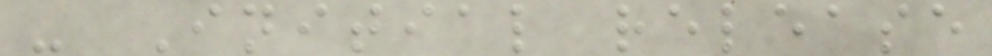- Initial release
